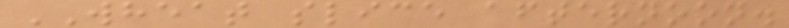WHEAT slice afternoon.
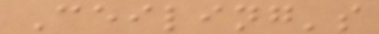Ceiling's
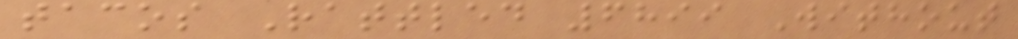tacos Rattled 6899 Without
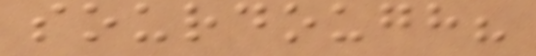sourdough?
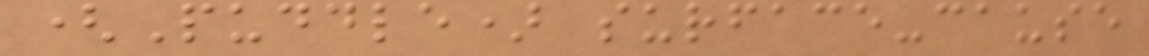(Puddle) surface-cause
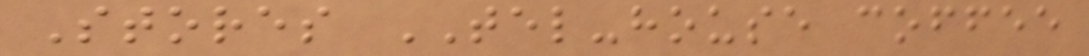Stores TEL-house coffee
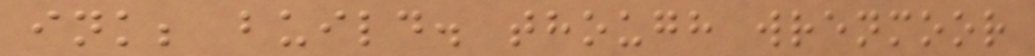ink; build. though wrenmoor
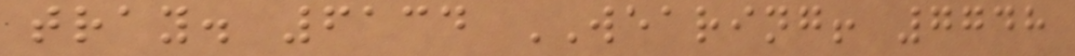tray. 6134 WEARING! 7748
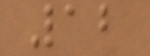12
